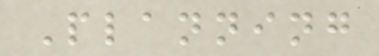Planning
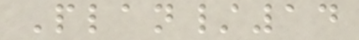Plan/14
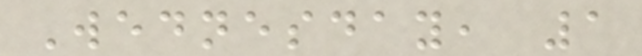Wednesday, 1
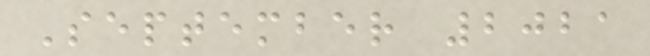September 2021
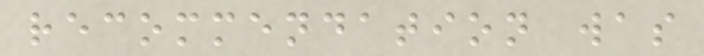recommendation was
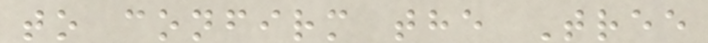to confirm the Tree
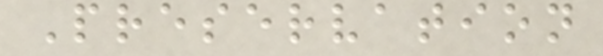Preservation
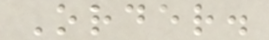Order.
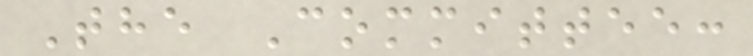The Committee:
